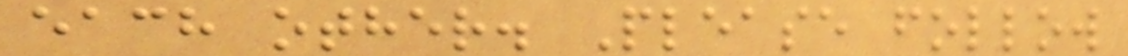each other. Please follow
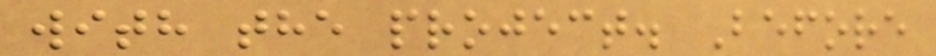with the project. Before
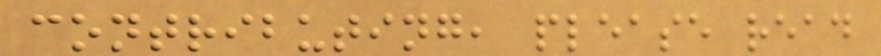contributing, please read
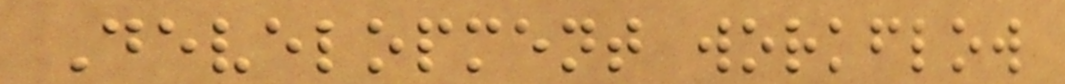Development workflow
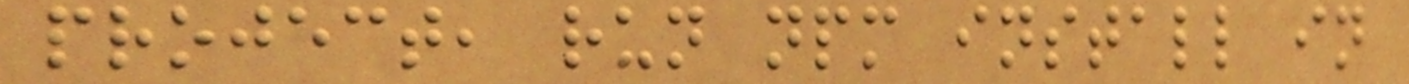project, run npm install in
